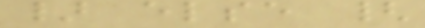} else {
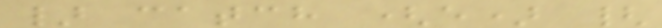} catch (e) {
